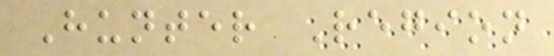Hunter Region
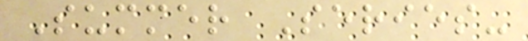Summer Series-
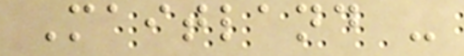Maitland -
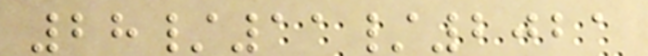28/11/2021
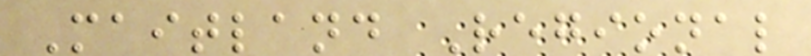Maitland Regional
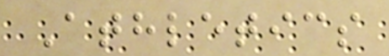Athletics
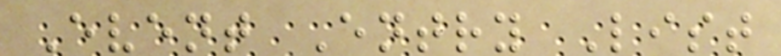Event Entry List
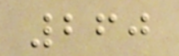260
